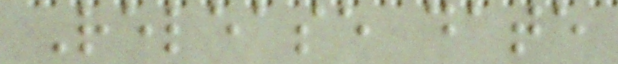Release date
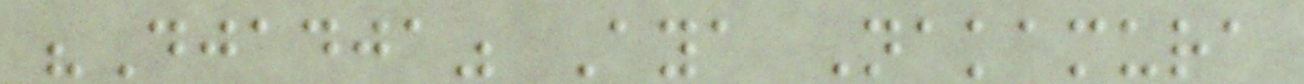"Djadja" Aya Nakamura
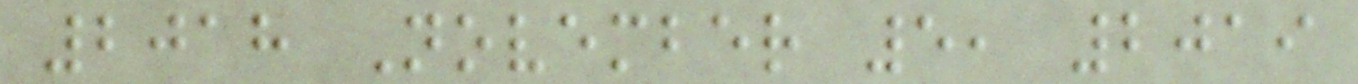2018 November 5, 2019
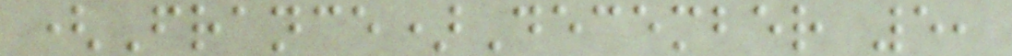(France)December 5,
